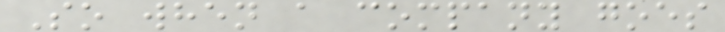So when a company goes
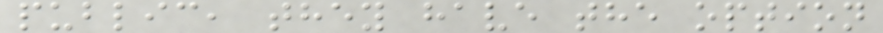public, they have the option
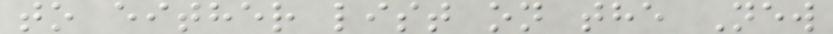to either list on the New
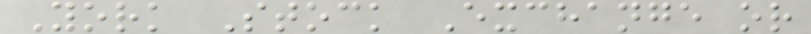York Stock Exchange or
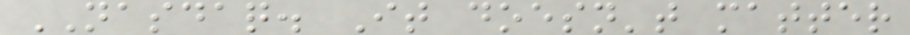NASDAQ. It doesn't matter
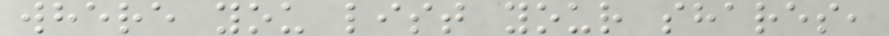where you list your shares,
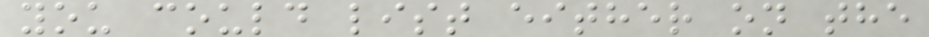you could list either on the
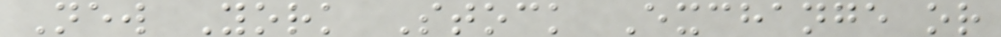New York Stock Exchange or
